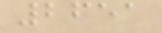2651
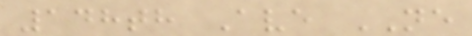148th Ave NE
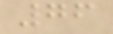76
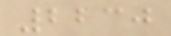2230
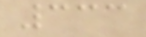333
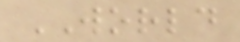WORLD
